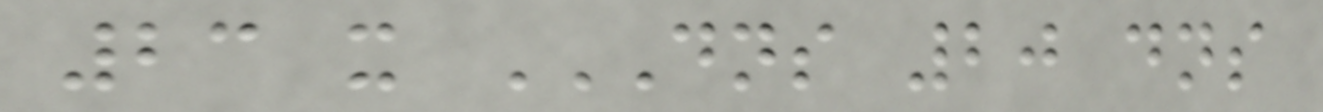23 x DNS 20 DNS
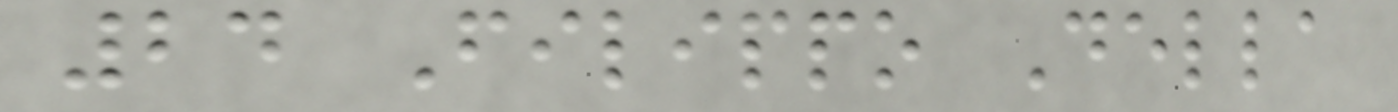24 Filippo Della
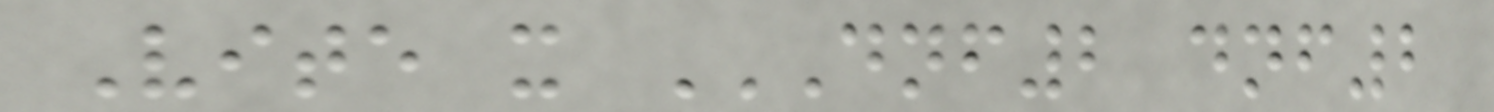Vite x DNF2 DNF2
